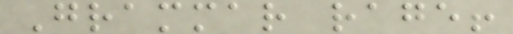Grammar rage!
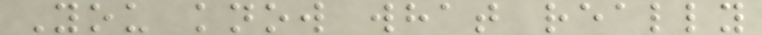You know what really
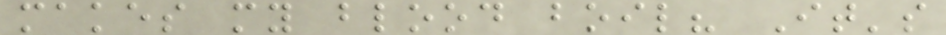makes my blood boil? It's
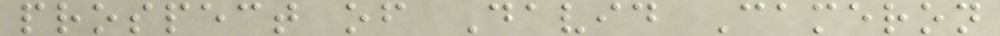prospect of David Cameron
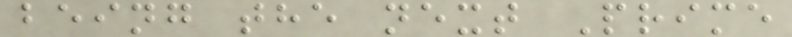being the next Prime
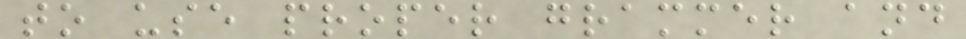to use proper grammer and
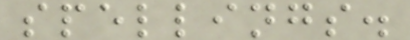spellings.
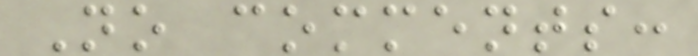No comments:
